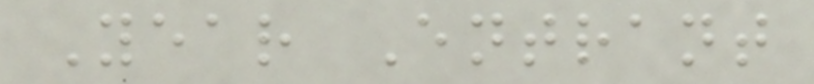Year Entrant
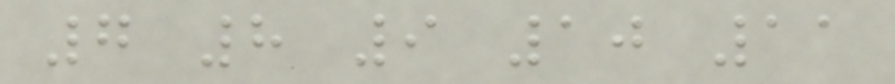7 8 9 10 11
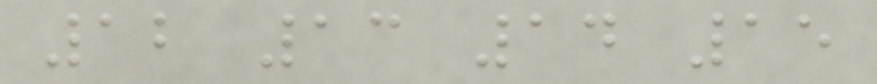12 13 14 15
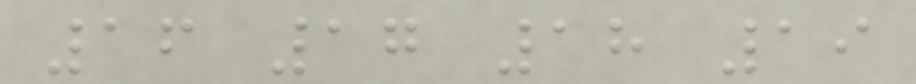16 17 18 19
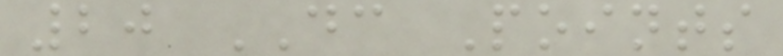20 DC Points
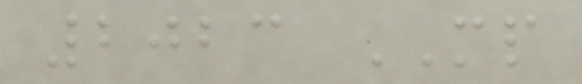2023 MP
